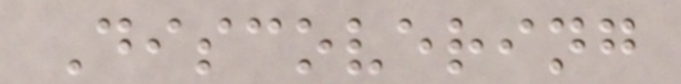Discovering
